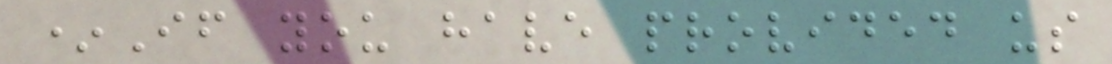*If you have provided us
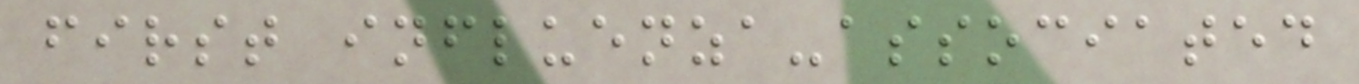first influenza-associated
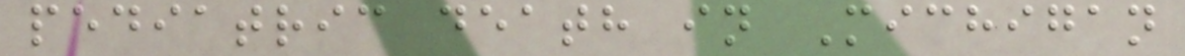pediatric death in Michigan
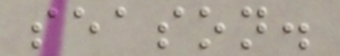season.
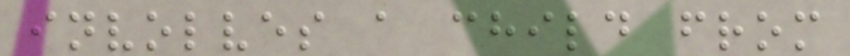involves a child from
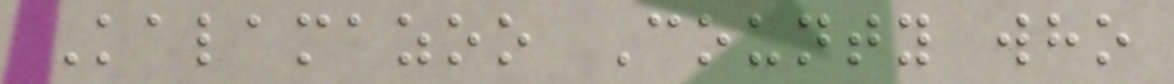Kalamazoo County who
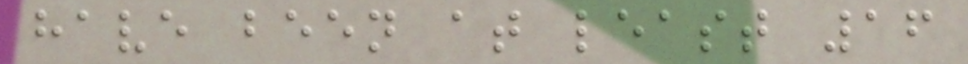have been at least 16
